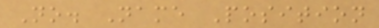No. Name Position
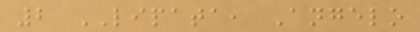2 LIPATA, Angelo
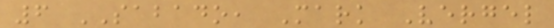6 SABADO, Mark Vergel
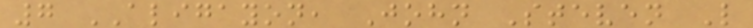7 ALIGAYON, John Steven L
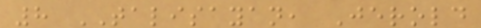8 TALISAYAN, Jerold
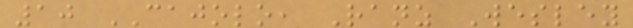10 CAJOLO, Ranz Wesley
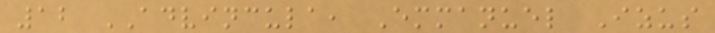12 ADVINCULA, Emmanuel Izus
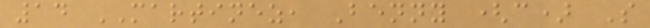14 MARTINEZ, Benny (c) S
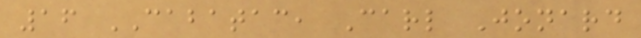16 CABATAC, Carl Jonard
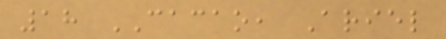18 CACAO, Ariel
